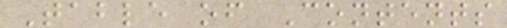Table of Contents
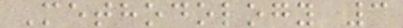Methodology 3
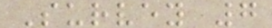Survey 7
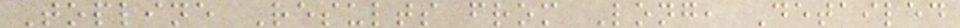Topline Results from Long, Detailed
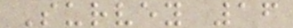Survey 16
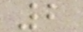2
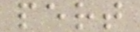pert
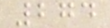274
